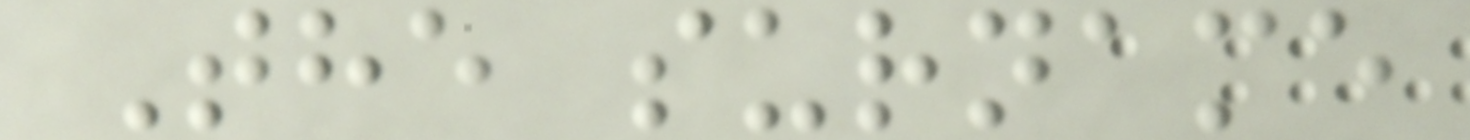The surname
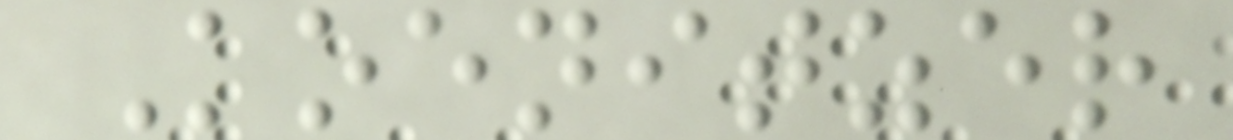Koenitzer
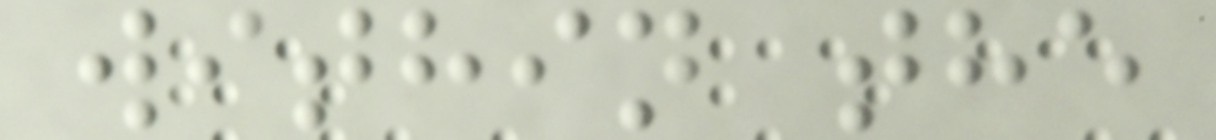within the
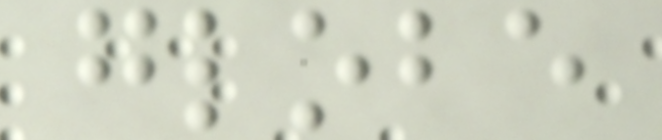globe
